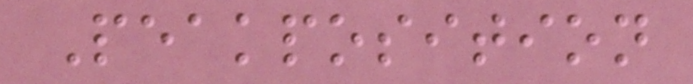Peakposition
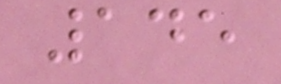145
